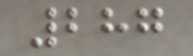287
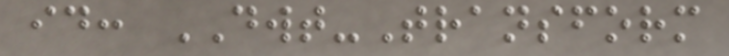id: DWT-Transform
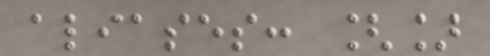aliases: []
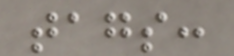tags:
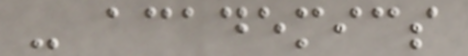- academics
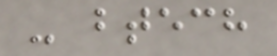- btech
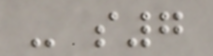- s7
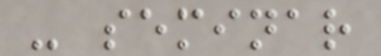- seminar
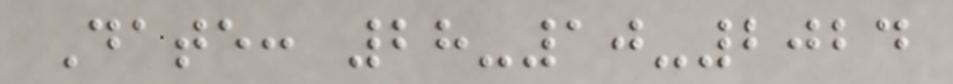Date: 28-10-2024
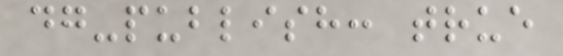dg-publish: true
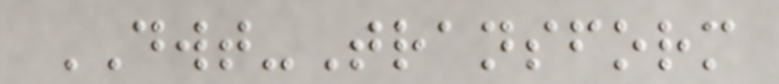DWT-Transform
